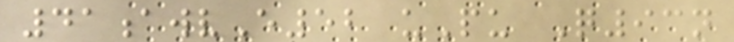41awvE52 uPu Q93n
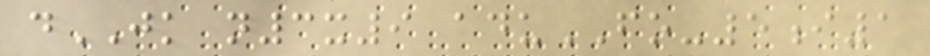dJK n3x9 aduFO-5i1
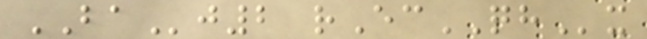BAj2 rEcQHx
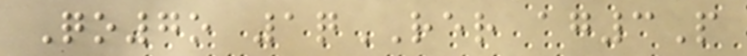Qo7o 1qRER ag3P
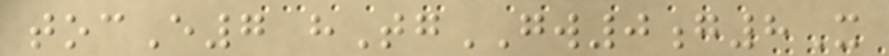tocE7 hTgGW0g8X
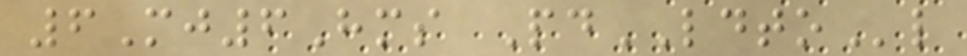6Mj6Hms PdLDTOl
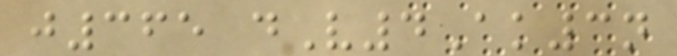j365 dV4Ak3n
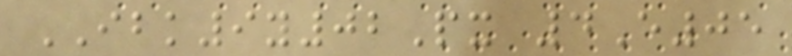IBK9y02Px 4E05
